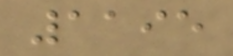1195
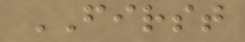FIRST
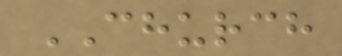CHURCH
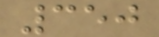350
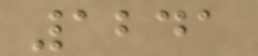1241
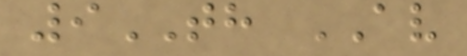9TH AV
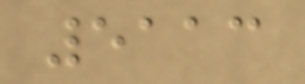5113
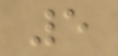5
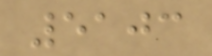5103
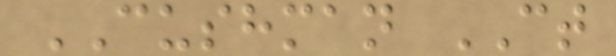CUSHMAN CT
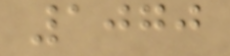1070
